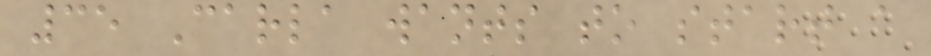35 Carla wants to start a
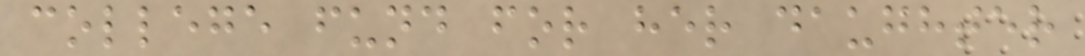college fund for her daughter
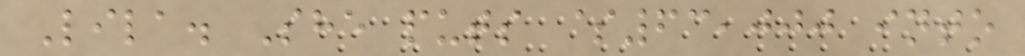Lila. She puts $63,000 into
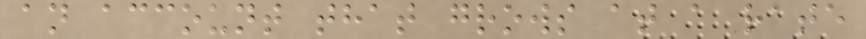an account that grows at a rate
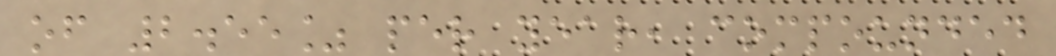of 2.55% per year, compounded
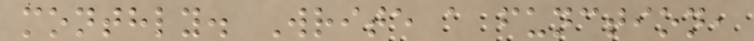monthly. Write a function,
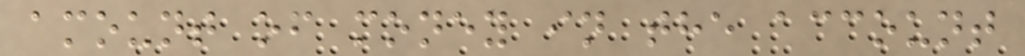amount of money in the account
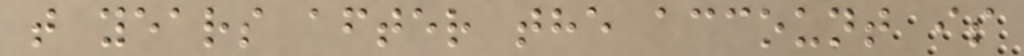t years after the account is
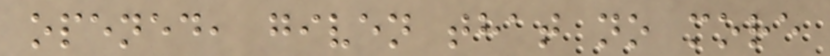opened, given that no more
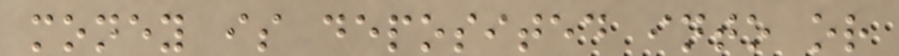money is deposited into or
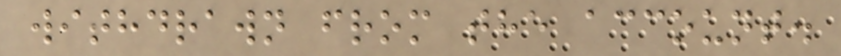withdrawn from the account.
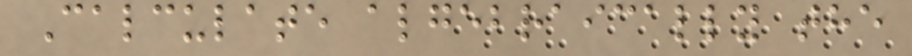Calculate algebraically the
